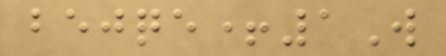bejqe+1W
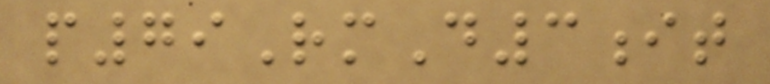p79RmD3it
